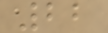22
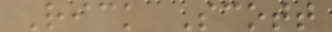Rick Scott
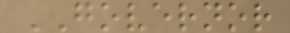GOVERNOR
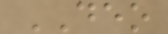DEO
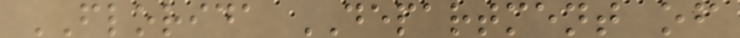FLORIDA DEPARTMENT of
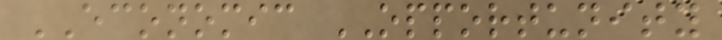ECONOMIC OPPORTUNITY
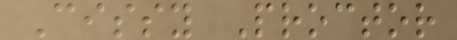Cissy Proctor
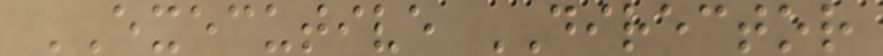EXECUTIVE DIRECTOR
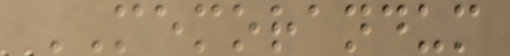MEMORANDUM
